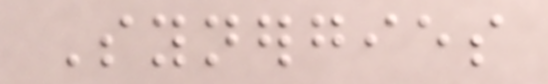Synergies
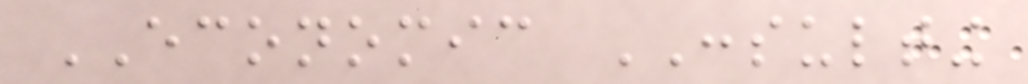ECONOMIC CONSULTING
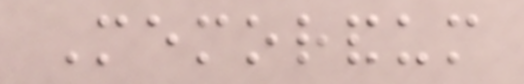Memorandum
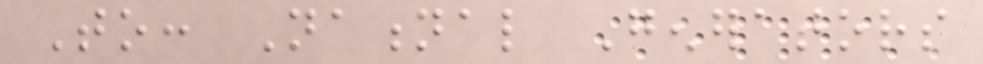To: National Generators
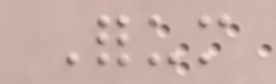Forum
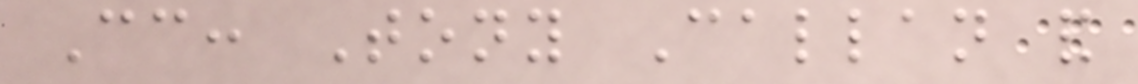Cc: Tony Callan and
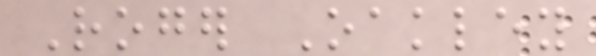Roger Oakley
